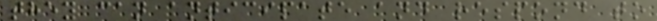they can anticipate and respond to
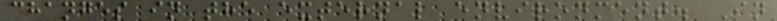changes in the external environment. In
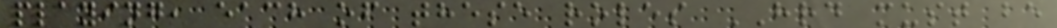playing, each of these roles HRD must be
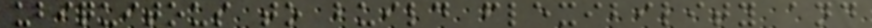ubiquitous to build flexibility and
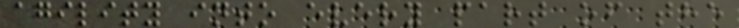agility into every part of the
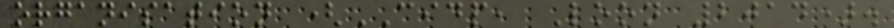organisation (CIDP, Loon 2014).
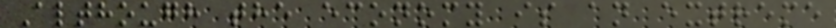Although the economy is an extreme
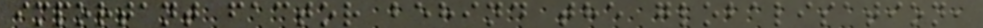important factor behind the globalisation,
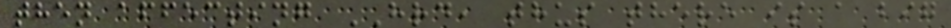then affecting HRD, thus there is a big
